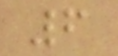6
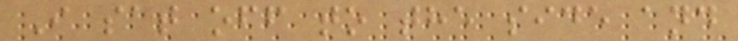I sat off to the side and
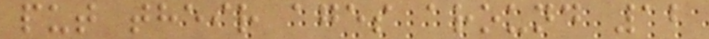put their ages around 12
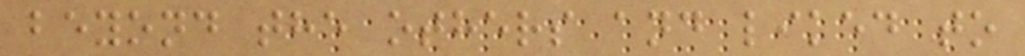beyond the others and liked to
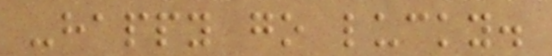-happy go lucky.
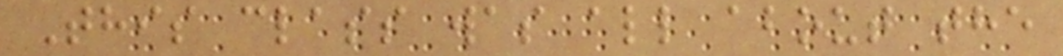This class was all about the
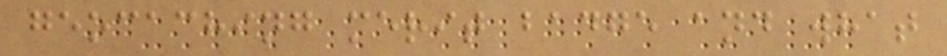geocaching merit badge and what
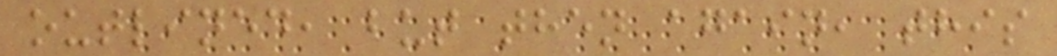outlined, but then again, this
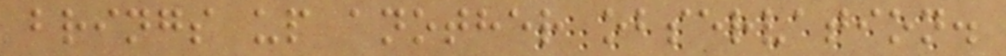brings up another observation.
